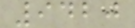9420
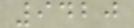9420
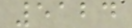5124
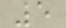5
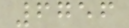6756
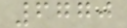6770
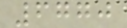6770
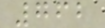762
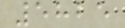5825
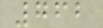762
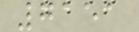7151
